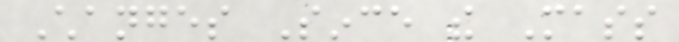Changes Since the Mass
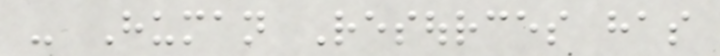- Human Resources has
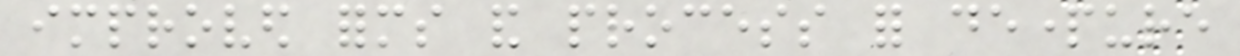improved forms and process for departure
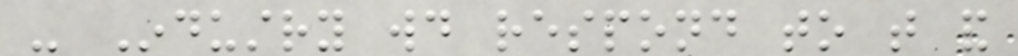- Industry would respond to that and
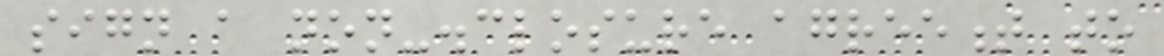sign a non-disclosure agreement to
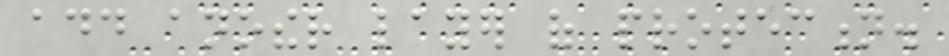add another layer of protection.
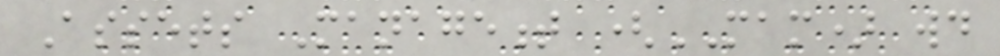Assets Management (MAM) would
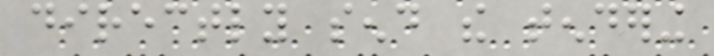directly send the tendering
